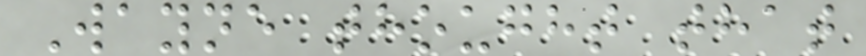Wayne thought that
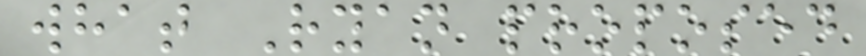what Ryan proposed
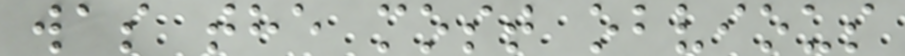was the most obvious
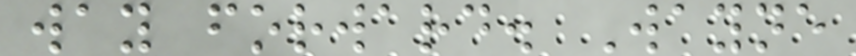way forward. Wayne
